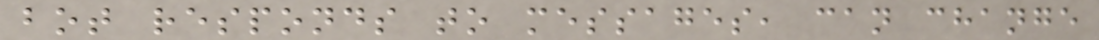bot responds to messages, can change
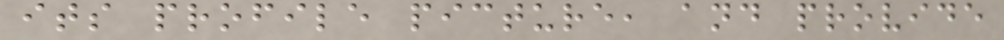its profile picture, and provide
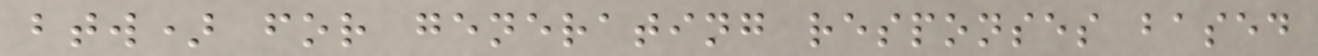btw) for generating responses based
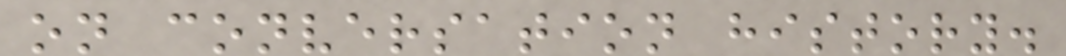on conversation history.
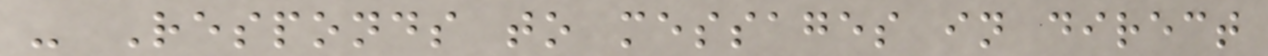- Responds to messages in direct
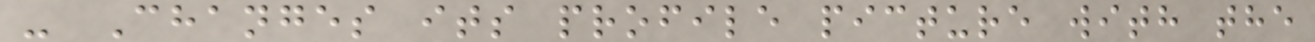- Changes its profile picture with the
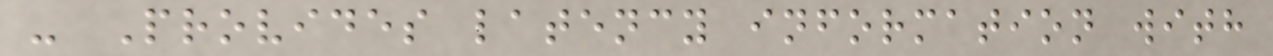- Provides latency information with
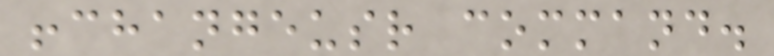!changeusr command.
